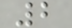2
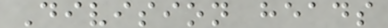Division heads
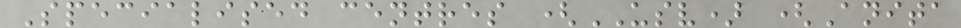Specialised centres (USV) (Anita
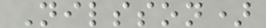Nilsson)
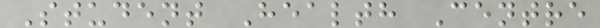Student Health Centre
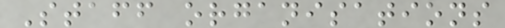Staff organisations
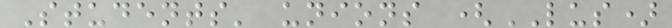Students' unions (LUS)
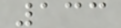133
